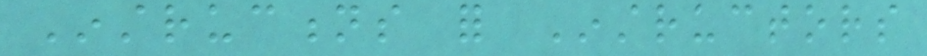Instructions for Instructors
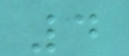4
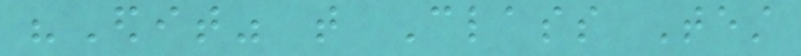"Edit" that Class Test
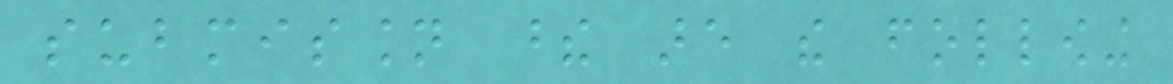submission these are the following
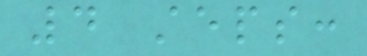4 steps:
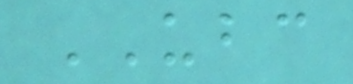UBC
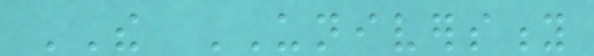THE UNIVERSITY
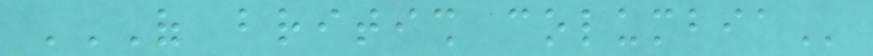OF BRITISH COLUMBIA
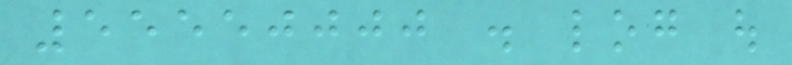55550000 . log out
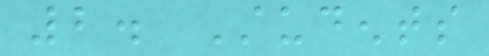2. Students
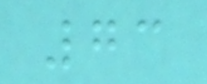73
